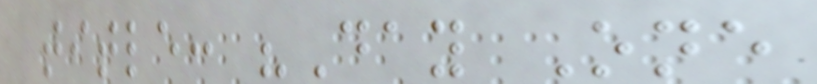title: "Day One
